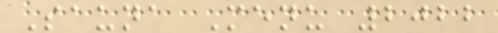Sauna Menu 2022
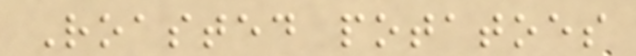Roasted potatoes
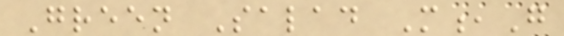Green Salad M,G
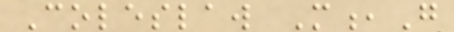Coleslaw M,G
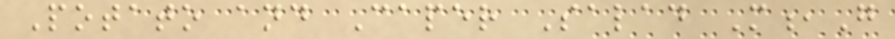Potato and Caper Salad M,G
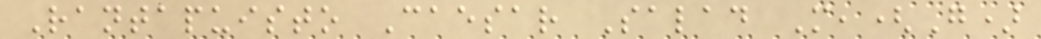Rantapuisto Caesar Salad M,(G)
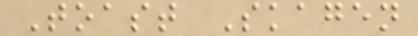Toast Skagen
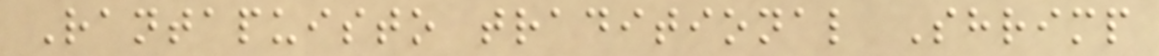Rantapuisto traditional Shrimp
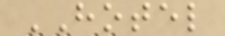HOTEL
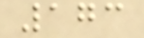173
